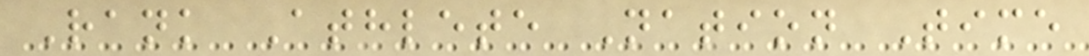Rank Athlete Nation Time
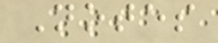Notes
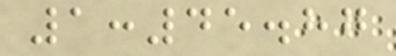1:45.87
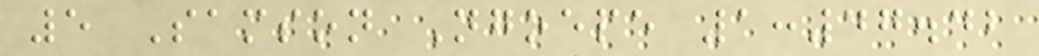5 Samson Ngoepe 1:47.42
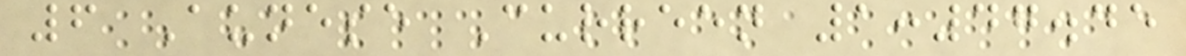6 Aunese Curreen 1:47.45
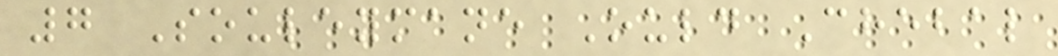7 Souleymane Ould Chebal
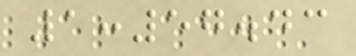1:57.43
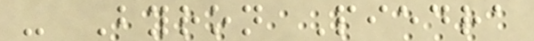- Byron Piedra
